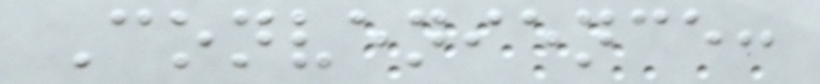Convenience:
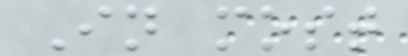In most
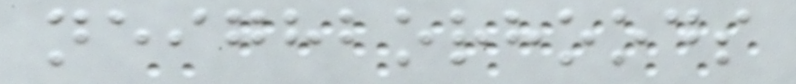neighborhoods
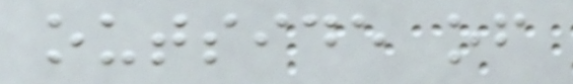outside of
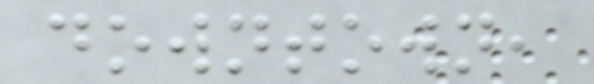downtown,
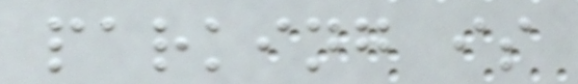parking is
